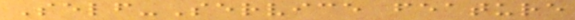Self-Service feature
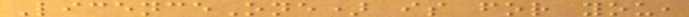LicenceOne) is for you,
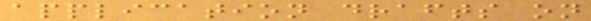application drafts on
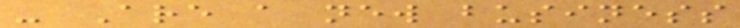- Are a new business
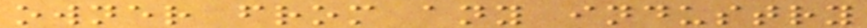owner from any industry
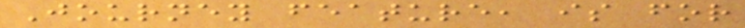Journey feature, is for
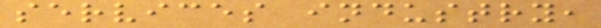services industry,
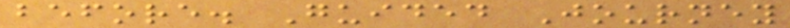before. Guided Journey
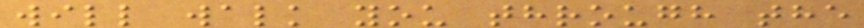will walk you through the
